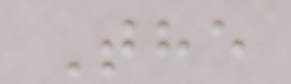The
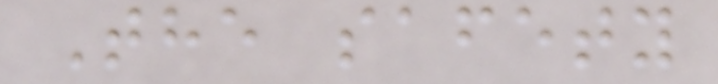The safety
